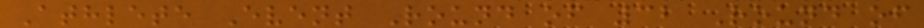Athlete Event Round of 32 Round of
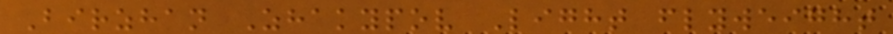Birzhan Zhakypov Light flyweight
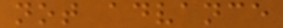not advance
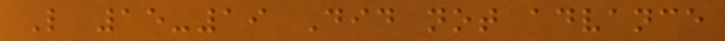L 15-19 Did not advance
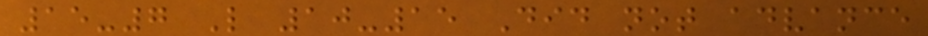15-7 L 10-15 Did not advance
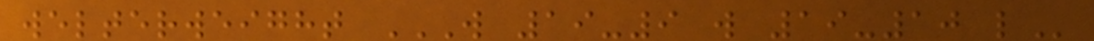welterweight W 19-9 W 19-10 L
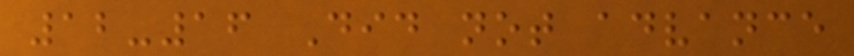12-16 Did not advance
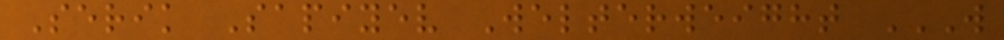Serik Sapiyev Welterweight W
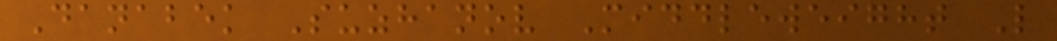Danabek Suzhanov Middleweight L
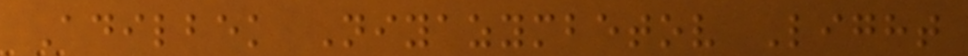Adilbek Niyazymbetov Light
